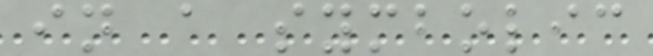in a symbolic
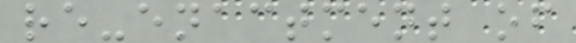re-enactment of
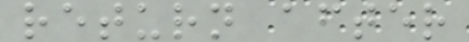return after
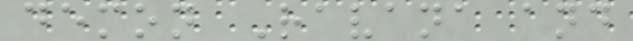demon Ravana and
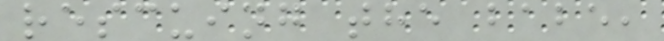rescuing the babe,
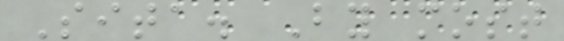Sita. By most
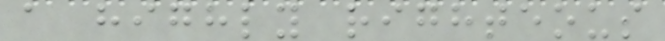a highly righteous
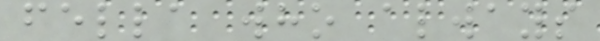fella who always
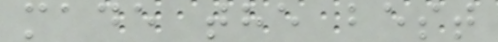made the best
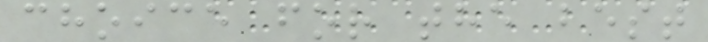choice for the best
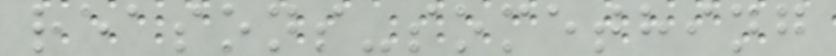reasons-something
